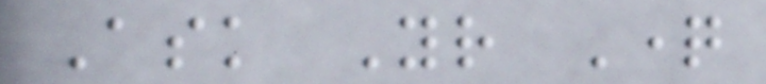Ask Your Question
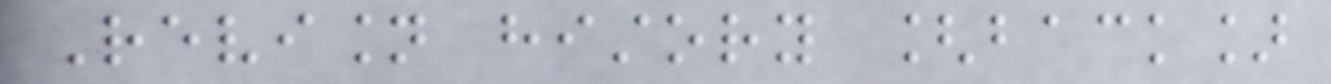Revision history [back]
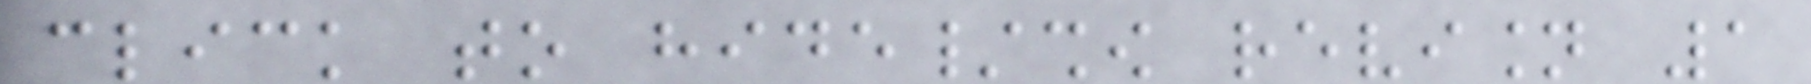click to hide/show revision 1
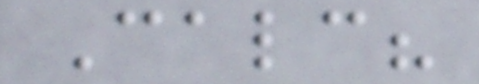Calc?
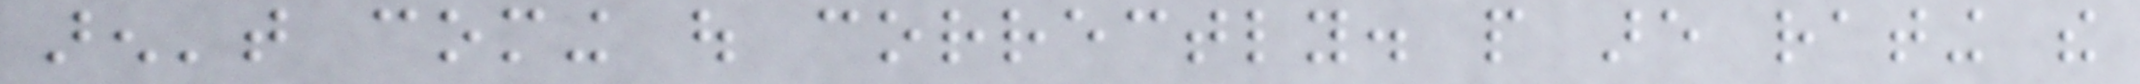aren't coming out correctly. people are rating the
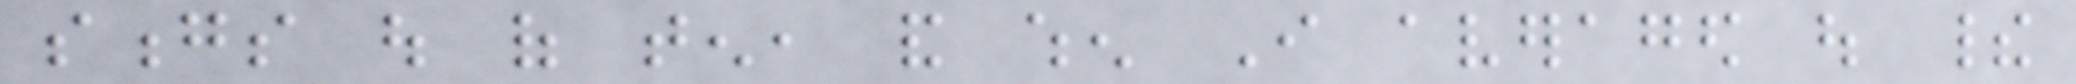songs out of ten, and when I averaged out their
